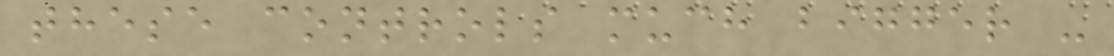these controls much bigger -
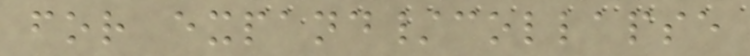for expand/collapse
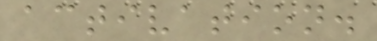activation.
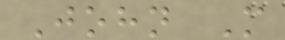John M
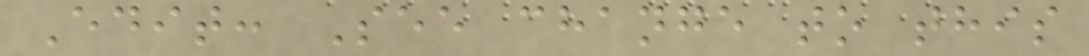Edit: See change to this
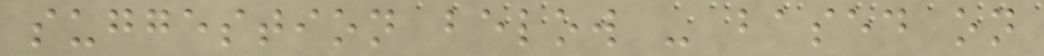suggestion below - based on
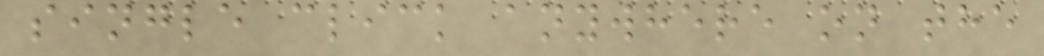single click anywhere on the
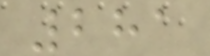281
